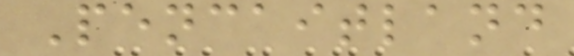Pencaitland
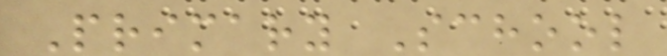Primary School
